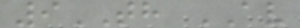9TH AV
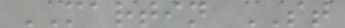MARTIN ST
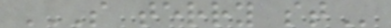S TERRY ST
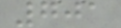701
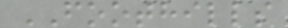FOOTHILLS
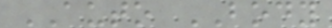AUTO BODY
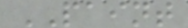PAINT
